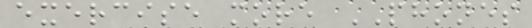exercise more PHONES
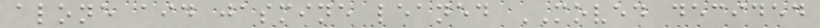alone aid jasmine leaned MOVED decided
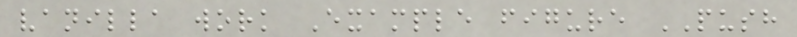vanilla work Example figure PUSH
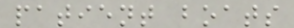patient boats
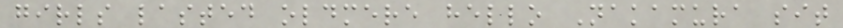girls lasted oldmere hello Nakamura sit
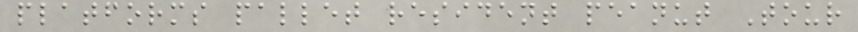platforms pallet resident peanut Tour
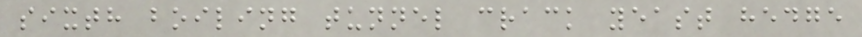sixth boiling tunnel crack yeast hedge
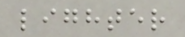lighter
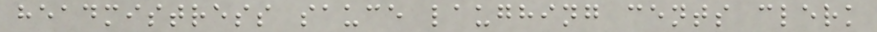headmistress sauce laughing cents clerk
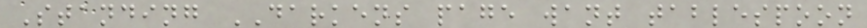Standing DARKENS page want tablespoon
